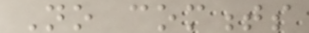No comments
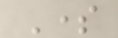Some
